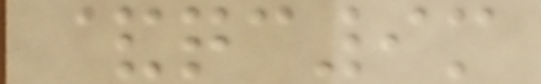&qc9m
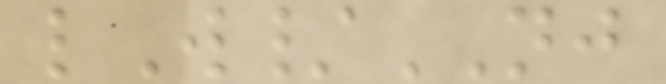lW/NJ
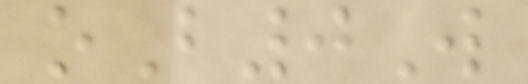oB0W
